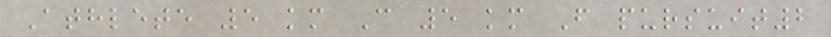Athlete 5 km C 5 km F pursuit2
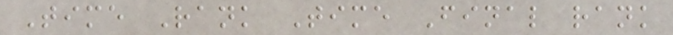Time Rank Time Final rank
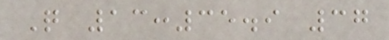Q 13:35.9 37
